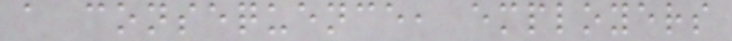a consequence, employers
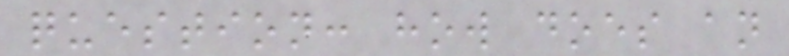question: how does an
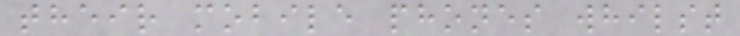their mobile phones whilst
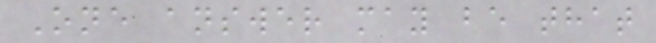One answer may be that
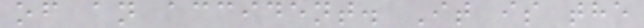of an accident. It is the
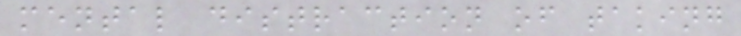mental distraction of taking
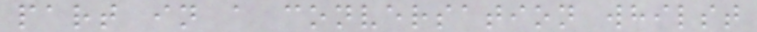part in a conversation whilst
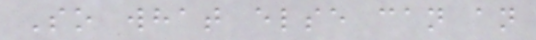So what else can an
